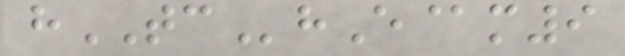hTChE@m9
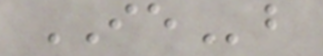IEb
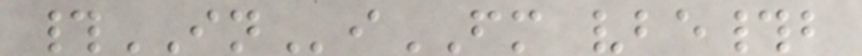#INiFM vbe#b
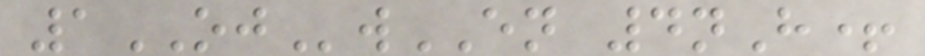1OJwEN 4nH+
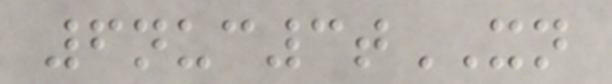6nuc3tXN
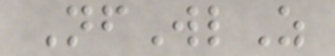NfWlZ
